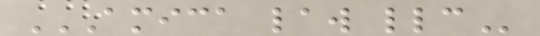AMICA LAW LLC
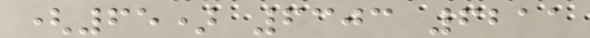(65) 6303 6211
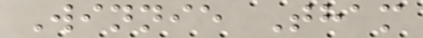Winnie Tham
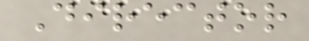Director
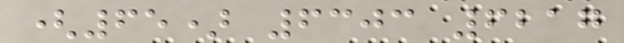(65) 6303 6217
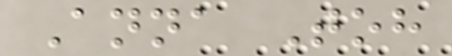Anna Toh
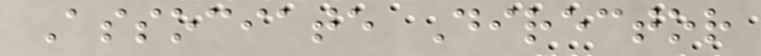Associate Director
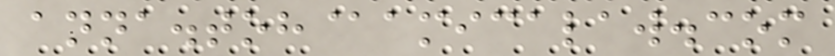anna.toh@amicalaw.com
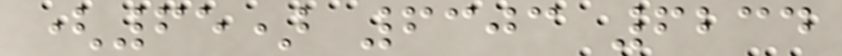(65) 6303 6234
